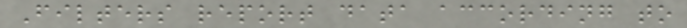Filters report data according to
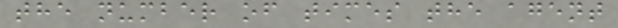the number of times the agent
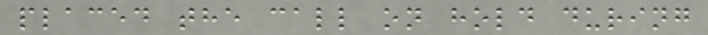placed the call on hold during
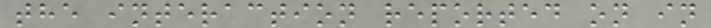the interaction reported on in
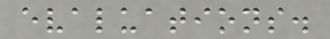evaluations.
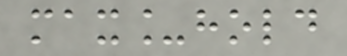max_hold
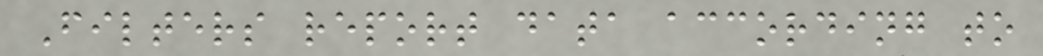Filters report data according to
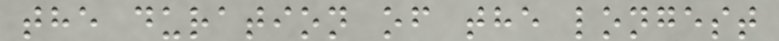the duration of the longest
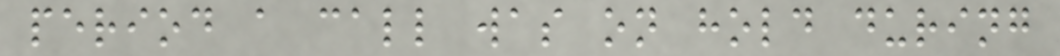period a call was on hold during
